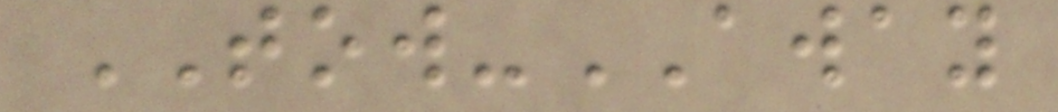TOW-AWAY
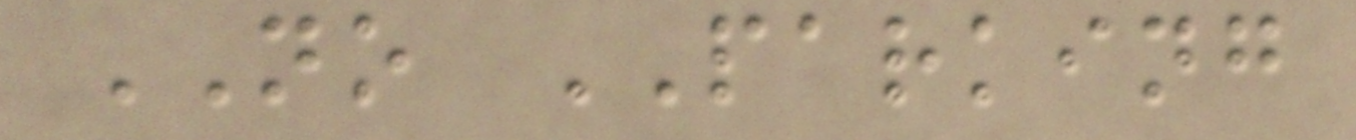NO PARKING
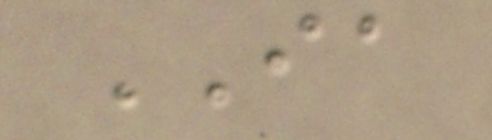IA
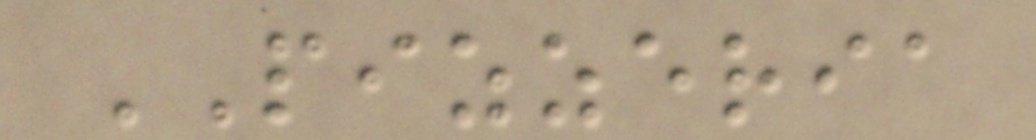PIZZERIA
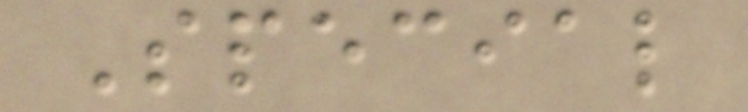Special
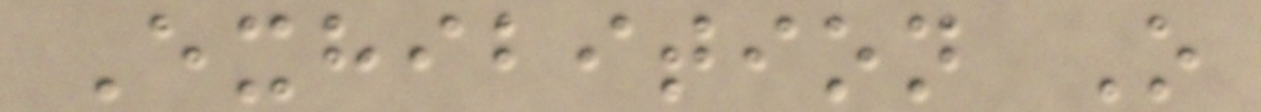Exhibition O
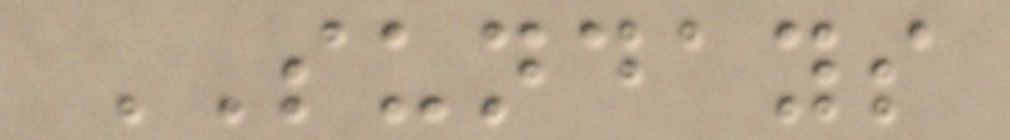SUNDAYS
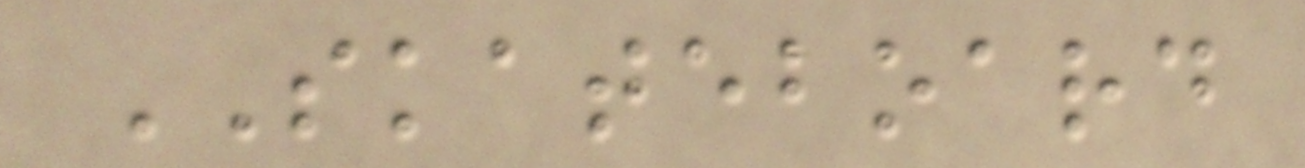SKATEBOARD
